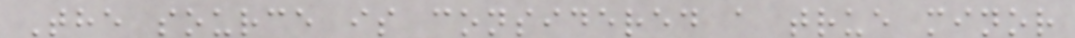The source is considered a true minor
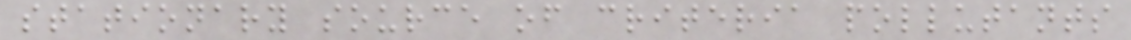stationary source of criteria pollutants
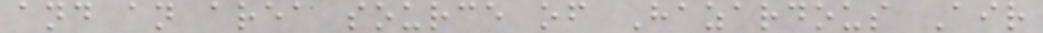and an area source of Hazardous Air
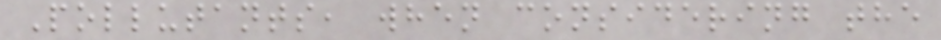Pollutants, when considering the
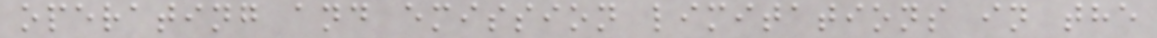operating and emission limitations in the
